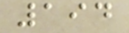194
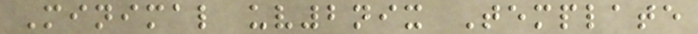Minimal uv2nix Template
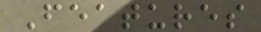Features
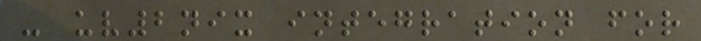- uv2nix integration for
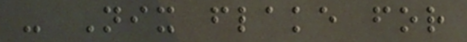- Nix flake for
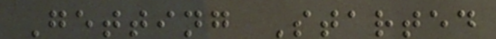Getting Started
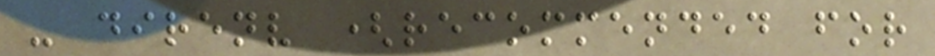- direnv (recommended for
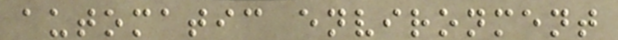automatic environment
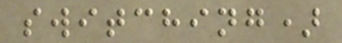switching)
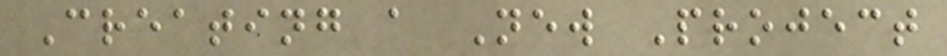Creating a New Project
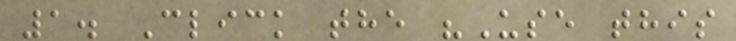1. Click the "Use this
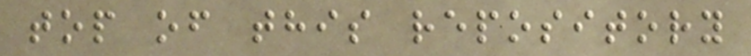top of this repository
